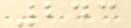243
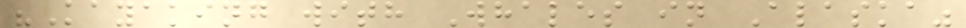"Kayaking with Whales in Alaska"
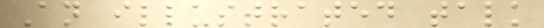An illustrated talk
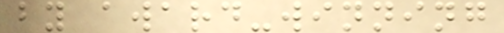by award-winning
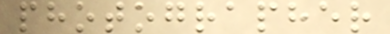photographer
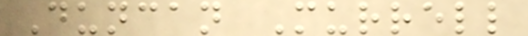Duncan Murrell
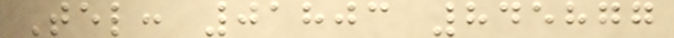Tel: 01803 845877
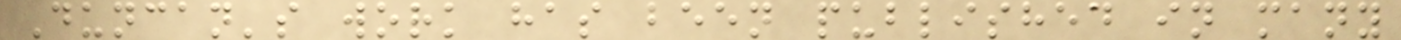Duncan's work has been published in many
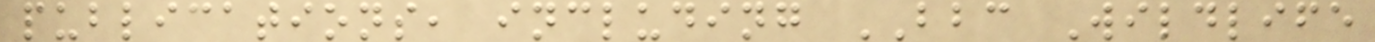publications, including BBC Wildlife
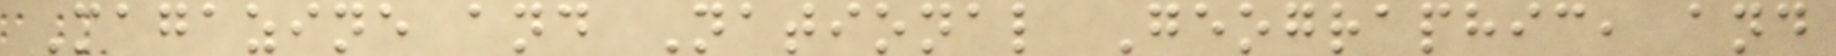Magazine and National Geographic, and
